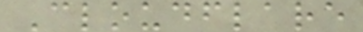Cloudflare
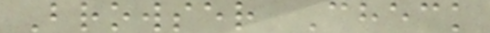Browser Check
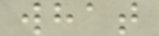what
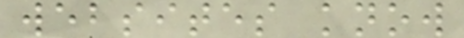websites know
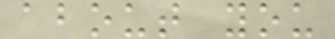about you
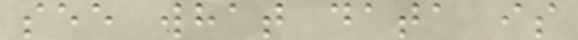see what data is
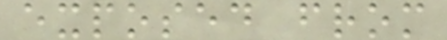exposed from
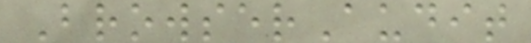BrowserAudit
